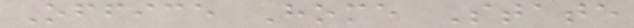Office Home State
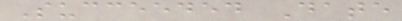Succeeded Date
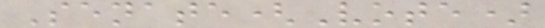Senate(Vote)
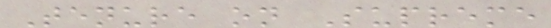Tenure on Supreme
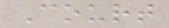Court
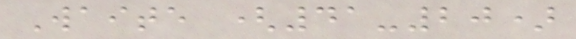Waite (41-20)
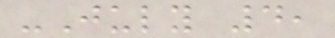-July 4,
